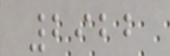2922
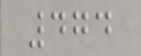474
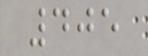405
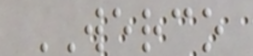WERCO
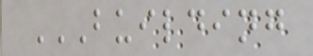BUILDING
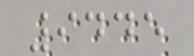9445
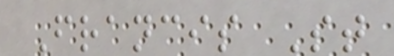Francis St
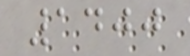1400
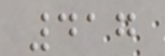417
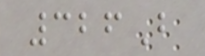326B
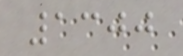1300
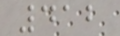412
